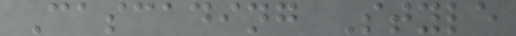Cascading Style
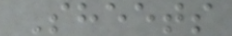Sheets
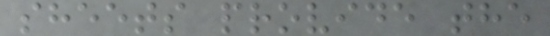sheets provide the
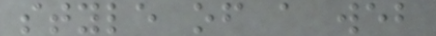style of a web
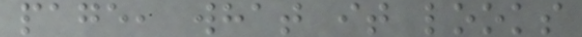page, what it looks
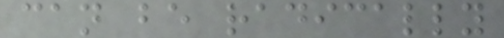can be radically
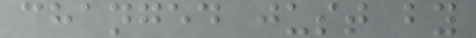changed just by
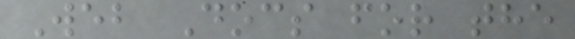Web Docs for the
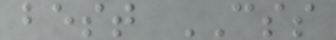best CSS
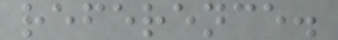reference.
